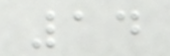14
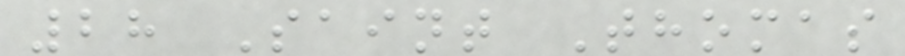28 Saint Thomas
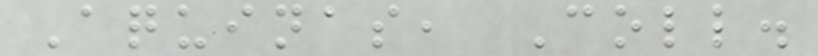Aquinas, Coll.
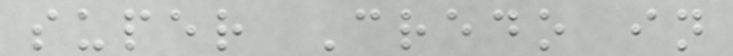super Credo in
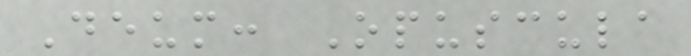Deum: Opuscula
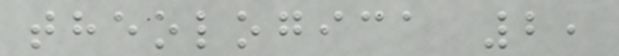theologica 2,
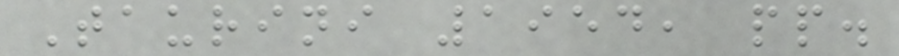Taurini 1954, pp.
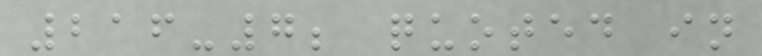216-7; quoted in
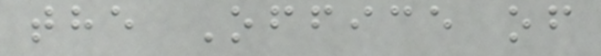the Office of
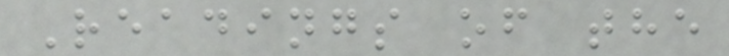Readings of the
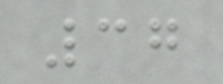37
